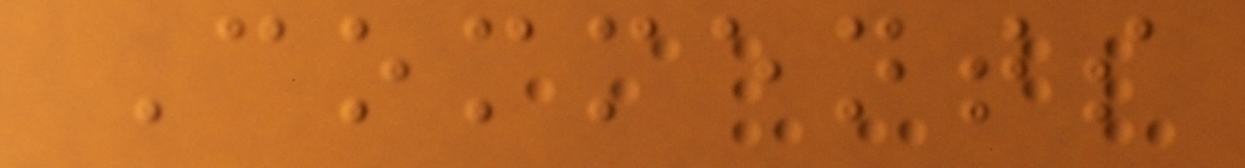Comments
